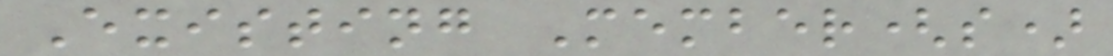Existing Member(s)
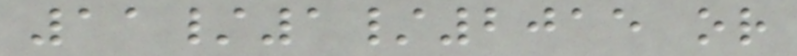11/1/2015 or
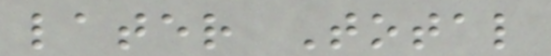later Total
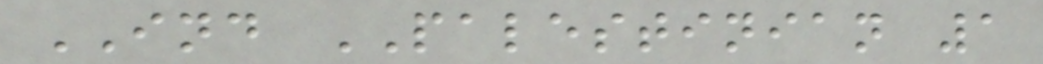IND PALESTINIAN 1
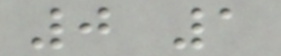0 1
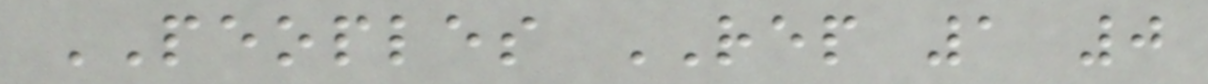PEOPLES REP 1 0
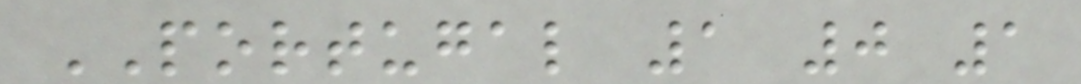PORTUGAL 1 0 1
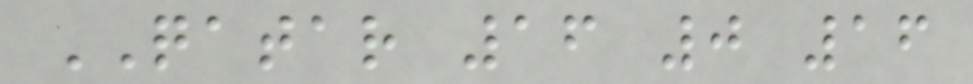QATAR 16 0 16
